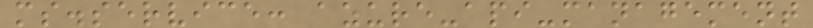ms.service: azure-api-management
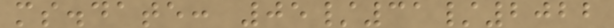ms.date: 05/31/2022
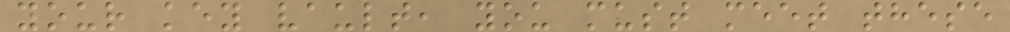your key vault, you must meet these
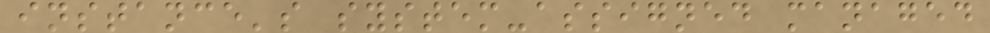instance's system-assigned managed
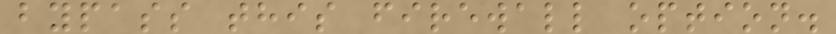bypass this firewall option.
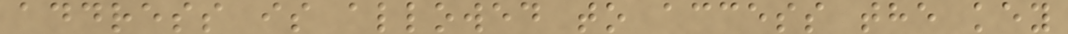address is allowed to access the key
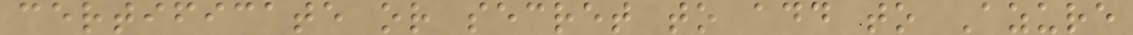certificate or secret to add to Azure
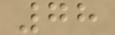78
